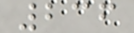236
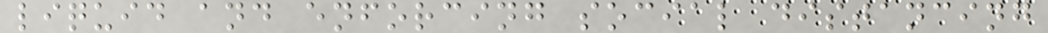liquid and enforcing social distancing
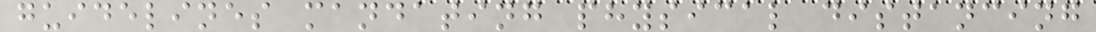guidelines mandating physical distancing
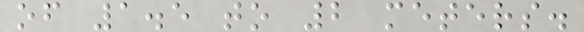of 1.5 to 2 meters.
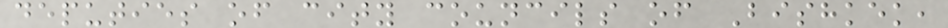deputies of city councils of Bishkek,
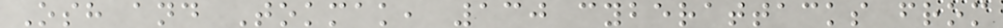Osh and Tokmak, 130 cyberattacks from
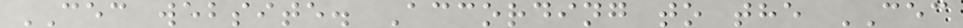CEC website. According to the CEC
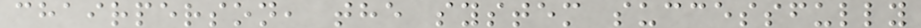chairperson, the system successfully
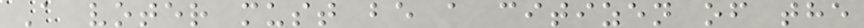A voter must be a citizen of the
